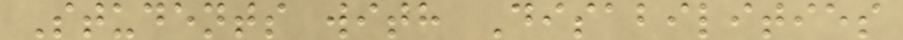Students with Disabilities
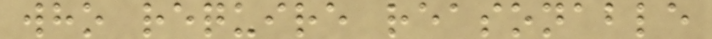who require reasonable
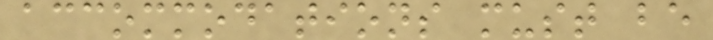accommodations must be
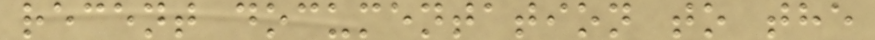recent documentation to the
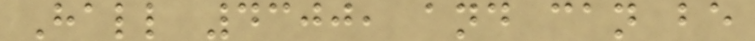Hall 4300, and can be
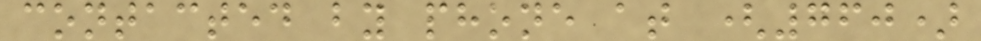contacted by phone at (760)
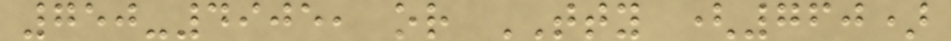750-4905, or TTY (760)
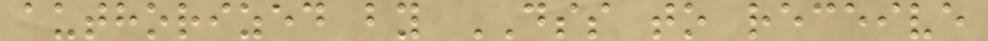authorized by DSS to receive
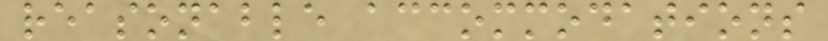reasonable accommodations
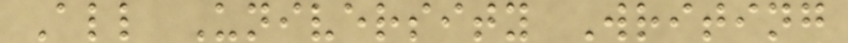All University Writing
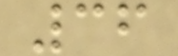36
